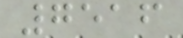7516
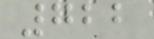722
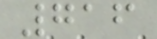716
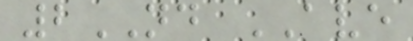2ND AVE
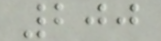200
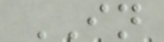IN
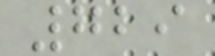729
